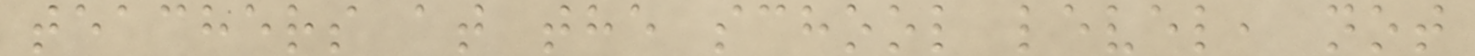teachers at the school level, not
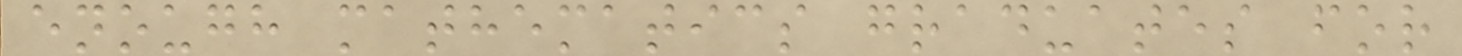enough mathematics graduates for
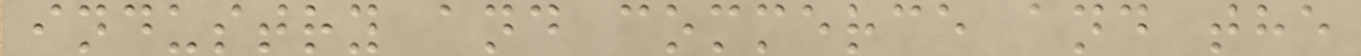industry and commerce and the
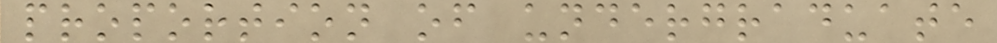proportion of undergraduate
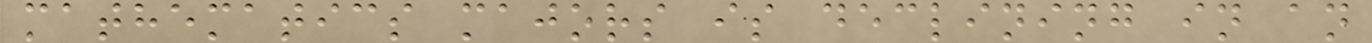mathematics majors is declining in an
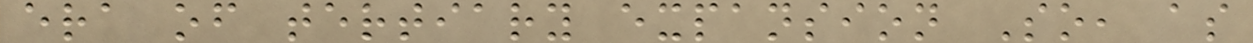era of tertiary expansion So, as
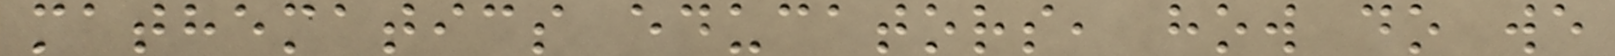mathematics educators, how do we
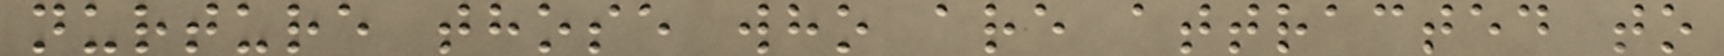nurture those who are attracted to
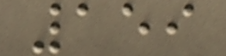159
